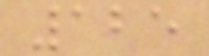125
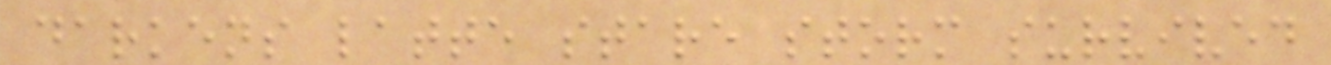darkens latte stare storm survived
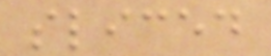sliced
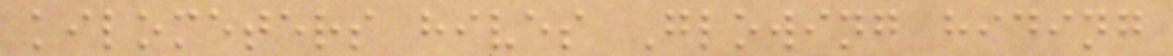kilometers hives Glowing hiding
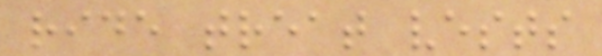ride treat vests
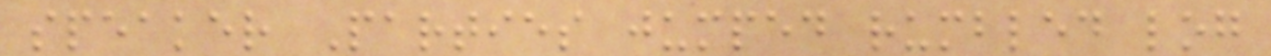speaker Parties jumped rumbled log
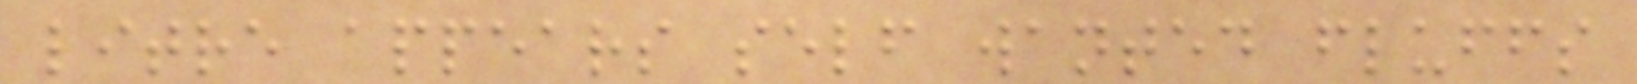litre appears self wanted fluffs
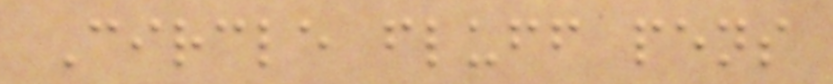Circle fluff pens
